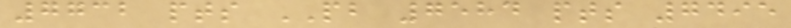7732 pts PB 7584 pts 7495
